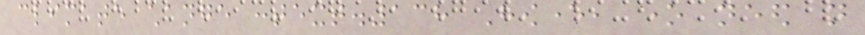climate change context.138 However, one need not
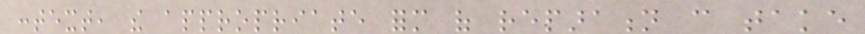context, the appropriate form of reparation can take
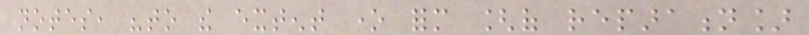notes, "to the extent one form [of reparation]
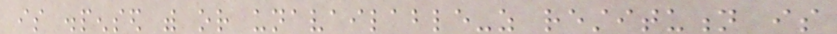is dispensed with or unavailable-as restitution is
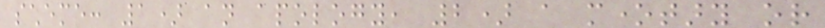scheme: 1) an apology, 2) a monetary or
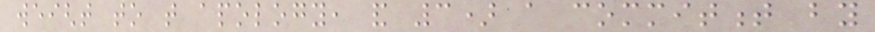weight to that apology, and 3) a commitment by
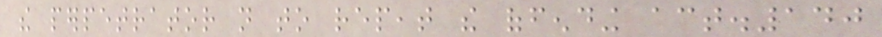the perpetrator not to repeat the offending act.140
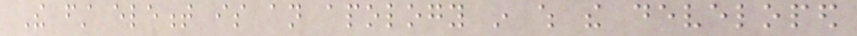The first element is an apology in which the developed
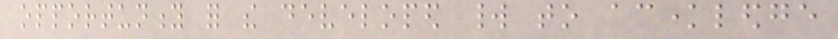opportunity for the developed world to acknowledge
